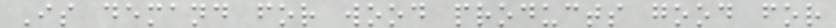Is demand for wood products good for
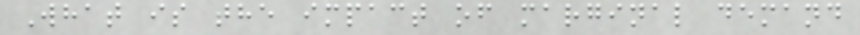What is the impact of marginal demand
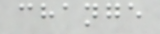change
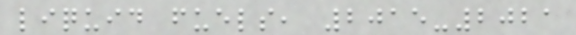liquid fuels, 2015-2021
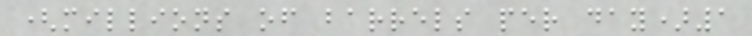(millions of barrels per day)1
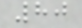80
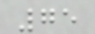75
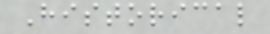Historical
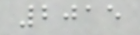2015
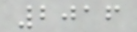2016
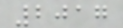2017
